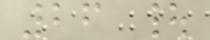26 |
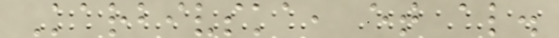Karbivska, et al.
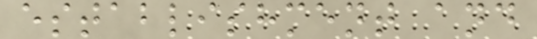establishment and
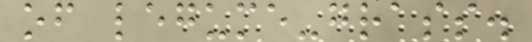of legume-grass.
